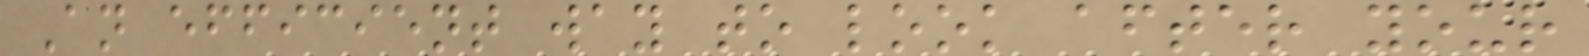An efficient way to look after your
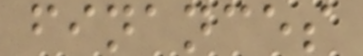finances
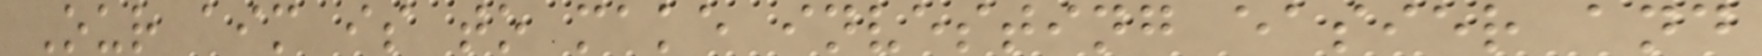Our aim is to make investing easier and
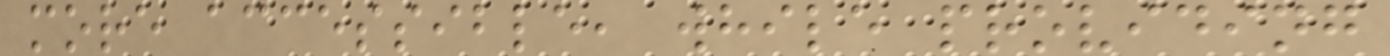more accessible, while providing
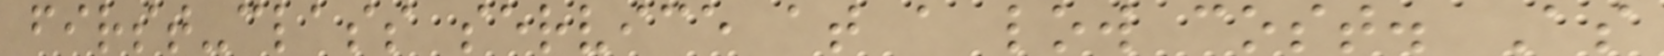first-class service at a low cost. As
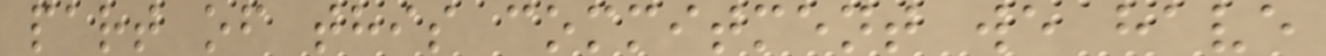part of this commitment we have
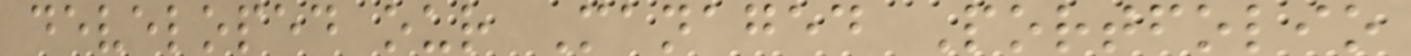developed our Managed Portfolio
